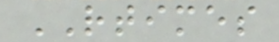RTIMES
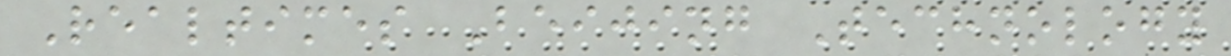Realtimes Beijing Technology
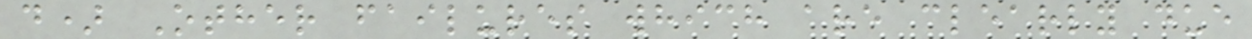d) Other failures which are clearly due
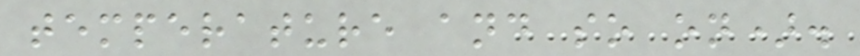temperature and so on).
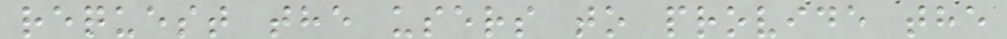request the users to provide the
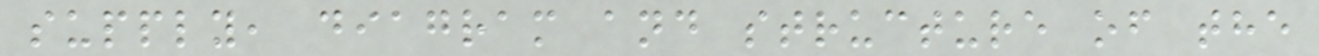supply, diagram and structure of the
